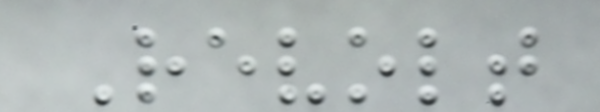Revolt
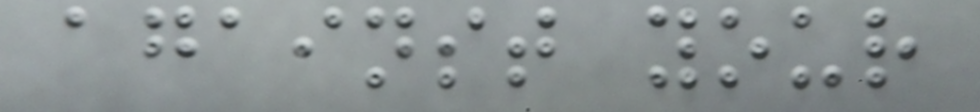against your
